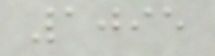1095
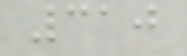310
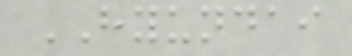HYUNDAI
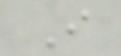I
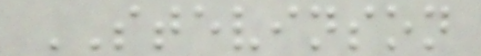STEVINSON
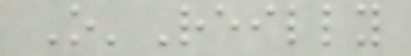O'Reilly
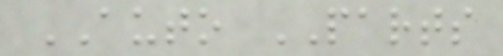AUTO PARTS
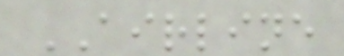AIRLINE
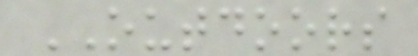OUTDOORS
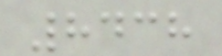8438
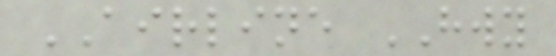AIRLINE HWY
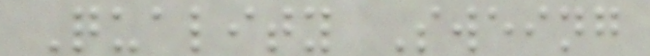Quality Sweing
